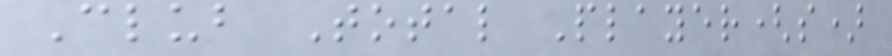Club Total Player(s)
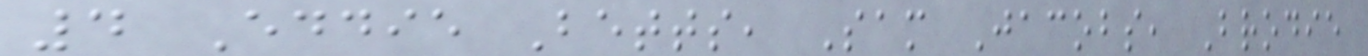4 Eddie Betts, Sam Jacobs, Brodie
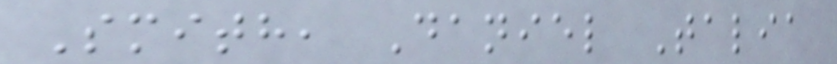Smith, Daniel Talia
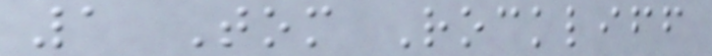1 Tom Rockliff
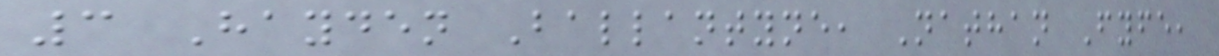3 Hayden Ballantyne, Nathan Fyfe,
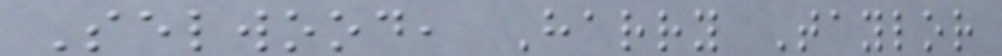Selwood, Harry Taylor
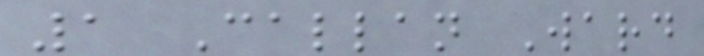1 Callan Ward
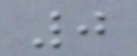0
